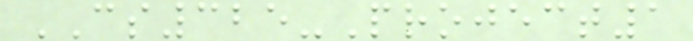CS325-Project1
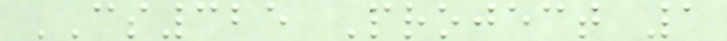CS325 Project 1
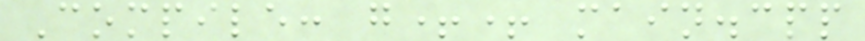Compile: g++ main.cpp
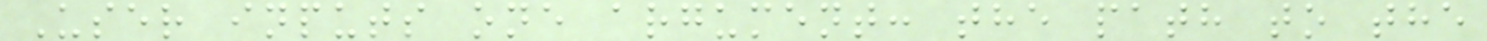User inputs one argument: the path to the
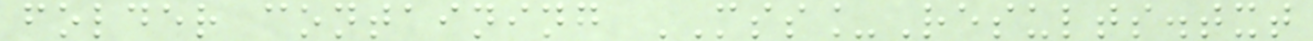folder containing MSS_Results.txt
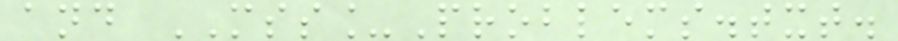and MSS_Problems.txt.
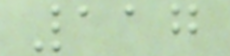117
